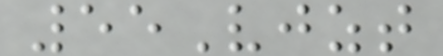55Vjzt
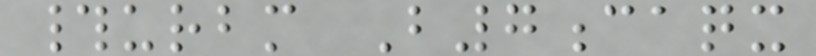#urbm B7caqx
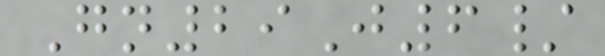Gn29J6/
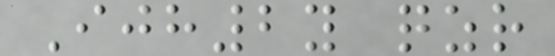Ijh2y qzr
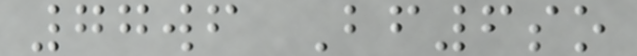77wf Bf6so
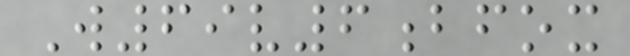W69v6bfox
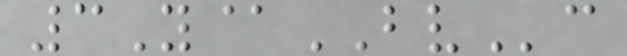3Y@BVc
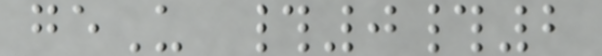geU #0#2
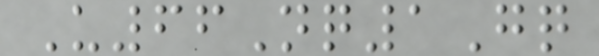U66Nq1Gq
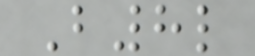B8l
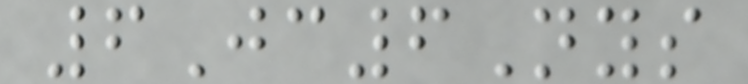6Jc6Nys
